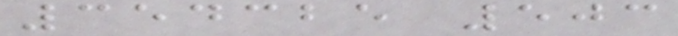354325 503
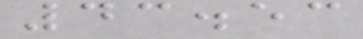43.53
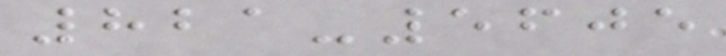821-5605
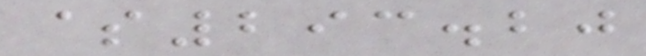$293.20
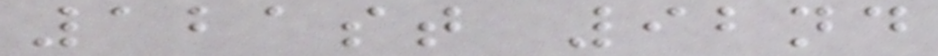121st 92nd
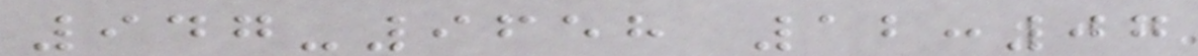947-9658 12:07
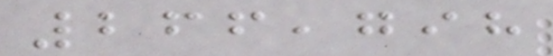266,798
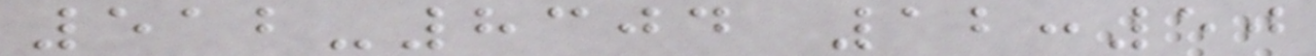512-8304 12:50
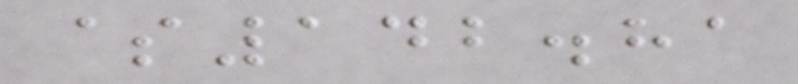$142.81
